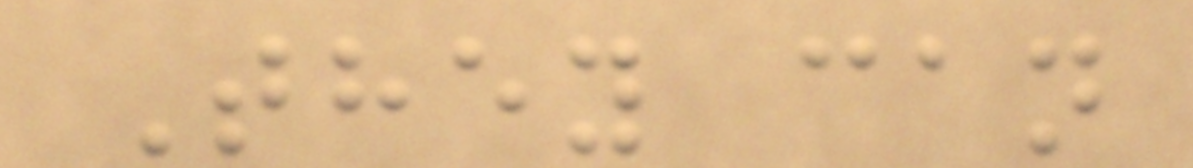They can
